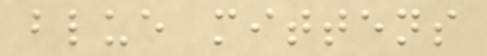blue mittens
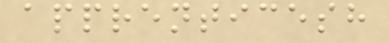apprenticesh
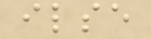ilse
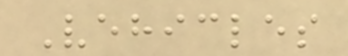Vehicles
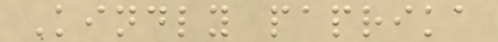Kindly paprika
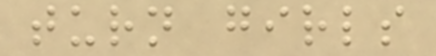turn girls
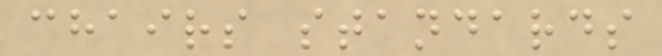chairs standards
